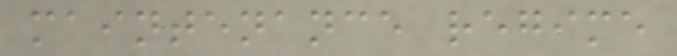maintenance regime
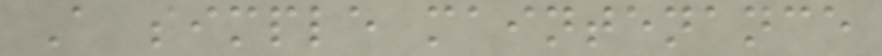A simple maintenance
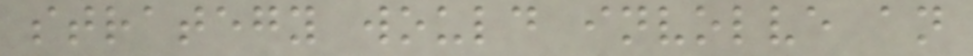strategy would involve an
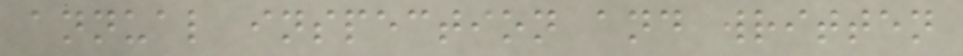annual inspection and written
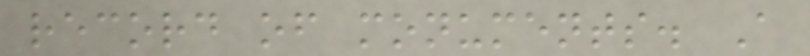record of monuments. A
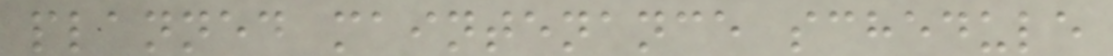planned maintenance schedule
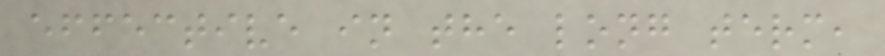effective in the long term,
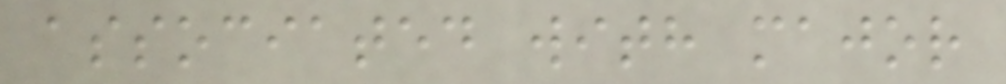associated with major
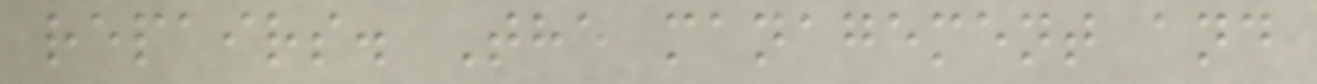repairs. The management and
